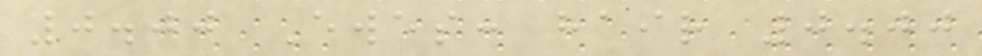0.00 Ewes: hair 0.00
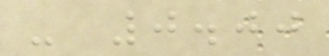- 0.00
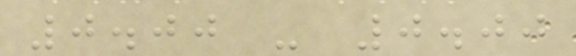0.00 - 0.00
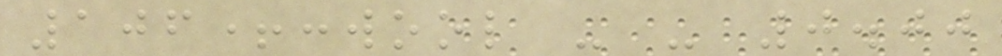106+:wool - - 0.00
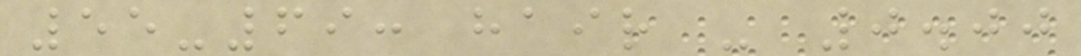55-69: hair - 0.00
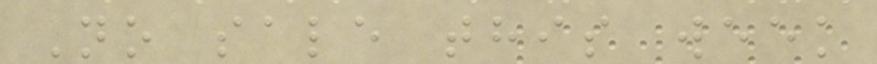No sale this week
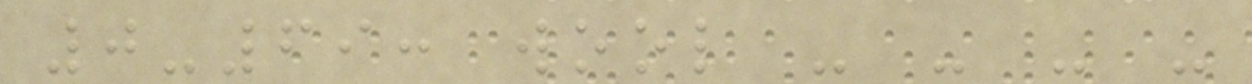0-69: wool - - - -
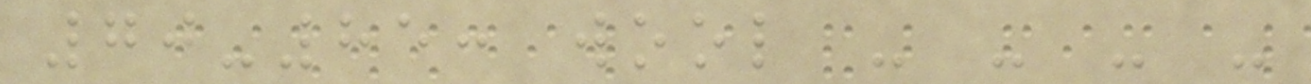70-85: wool - - - -
